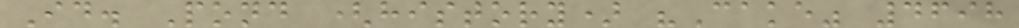Id. Pond (history) "Cake" 4698
